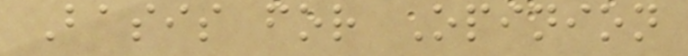Basis for Opinion
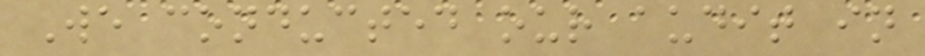We conducted our audit in
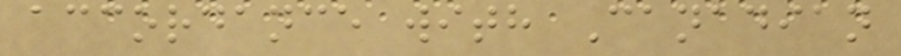accordance with Canadian
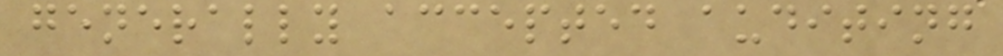generally accepted auditing
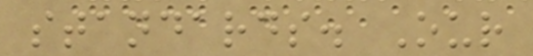standards. Our
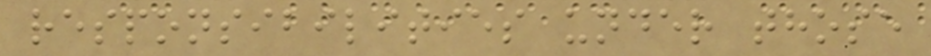responsibilities under those
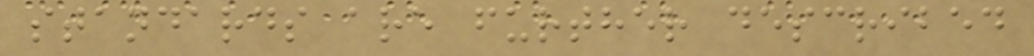standards are further described
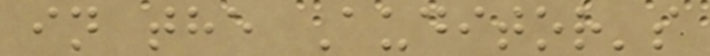in the Auditor's
